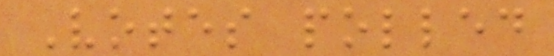Votes polled
